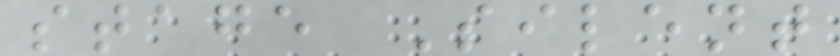stage Silent
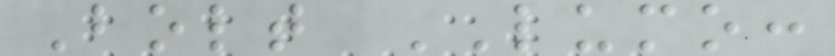Bolt LUMO:
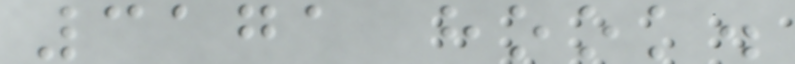3171 hook.
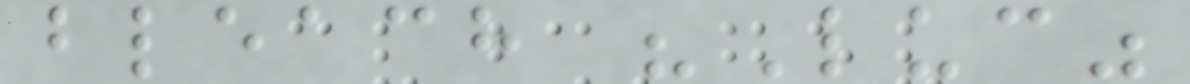bleach "Luc"
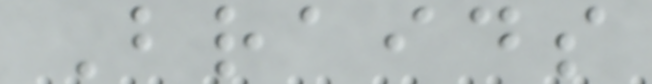Braids
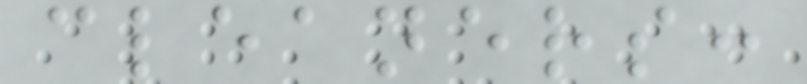cleaners:
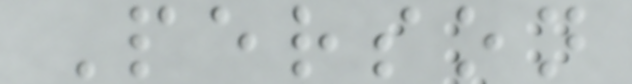Person
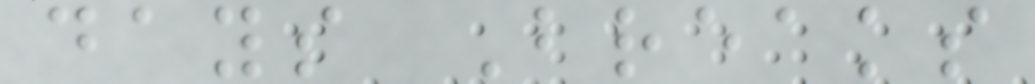days Breaks
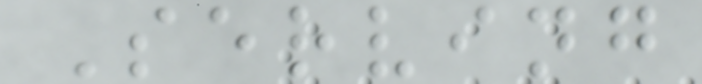Serving
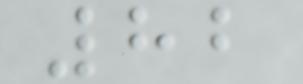82
